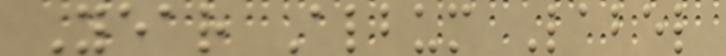Year Album Label
